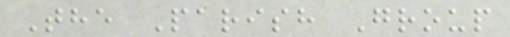The Parish Group
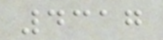4317
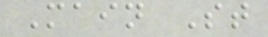Main St
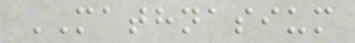MATHNASIUM
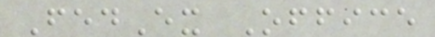FedEx Office
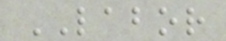LABOR
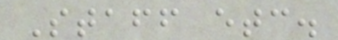Staff etc.
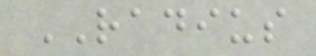RADIUS
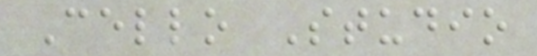Cello Studio
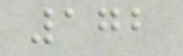172
